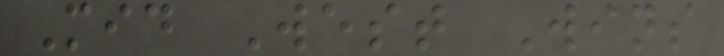Mid West Wins
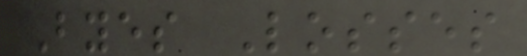Byes Losses
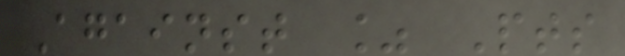Against % Pts
